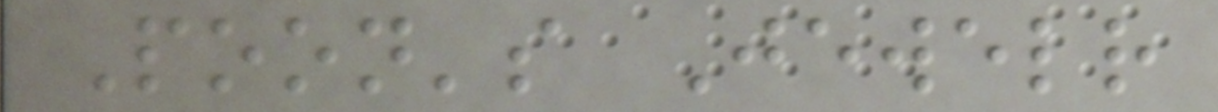Poon's Jewelr
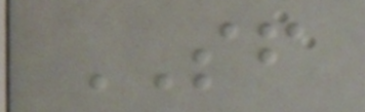SF
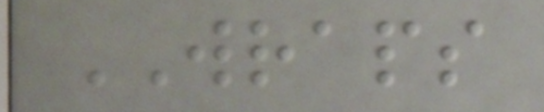WRAPS
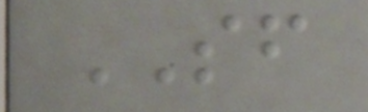SF
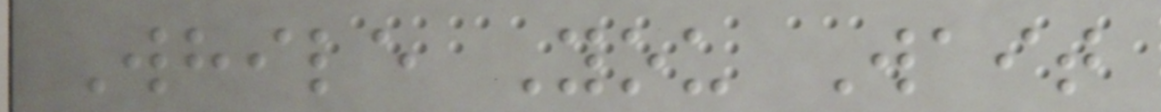While You Wait
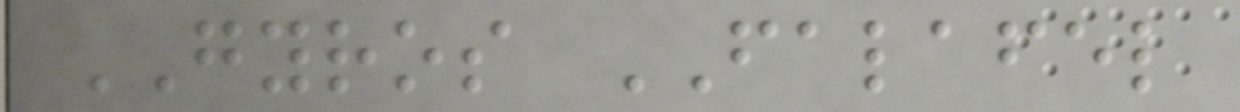GYROS FALAFEL
